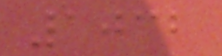1032
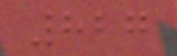827
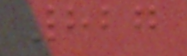827
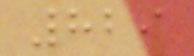829
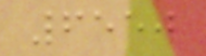6550
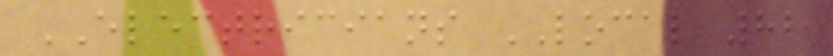ELECTRICIANS LOCAL 82
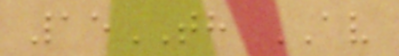15TH AV
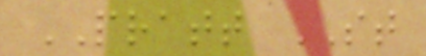PRATT ST
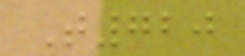T720
